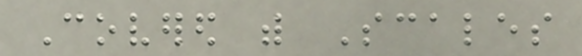Covered with Scales
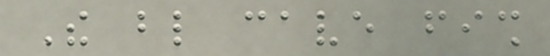The blind cave fish
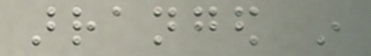arranged in
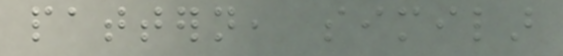pattern, similar
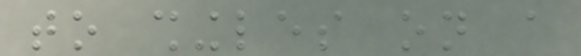to shingles on a
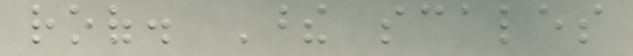roof. These scales
